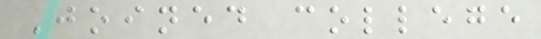Joined college
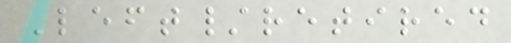Left/retired
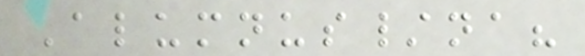Alumnus/na?
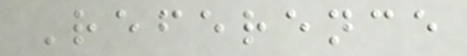Reference
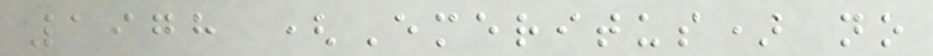1978 (Emeritus) no
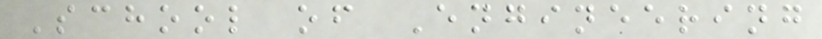School of Engineering
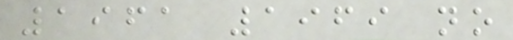1961 1969 no
